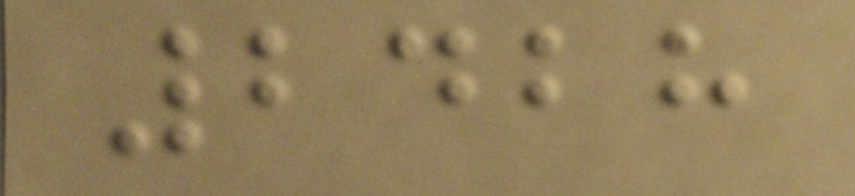2428
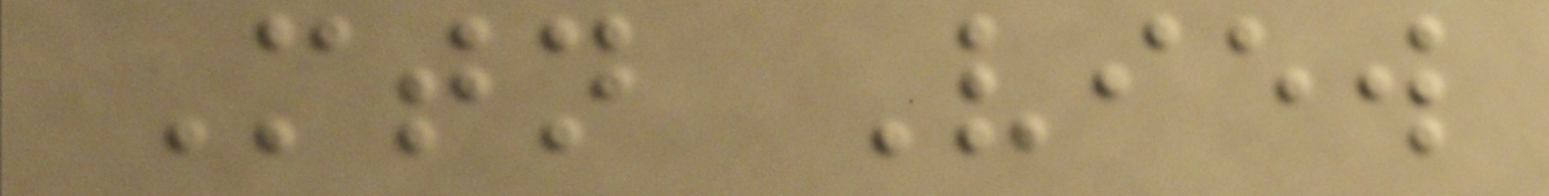Mtn View
